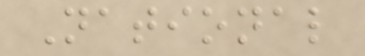National
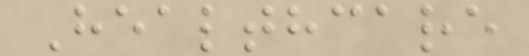Healthcare
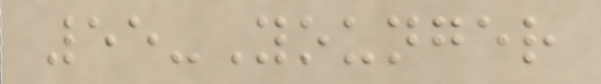55-Younger
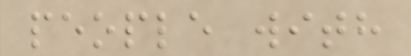people with
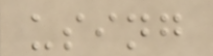using
